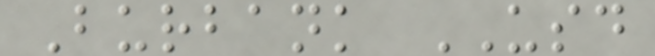Burbank USD
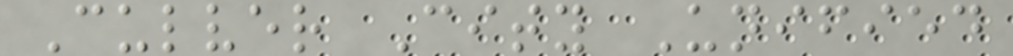Culver City Unified
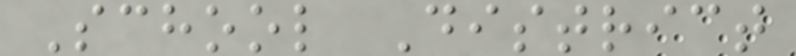School District
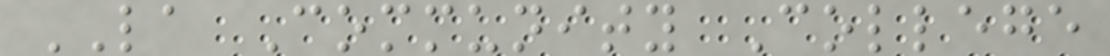LA Community College
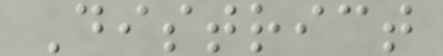District
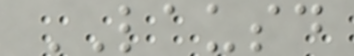LAUSD
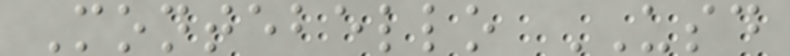Montebello USD
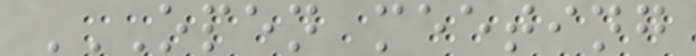OPEN MEETING
